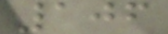106
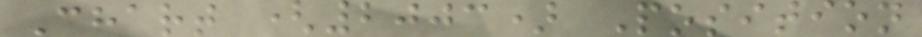Chart (2003) Position
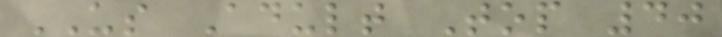US Adult Top 40
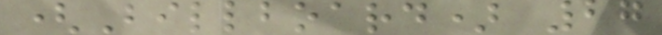(Billboard) 27
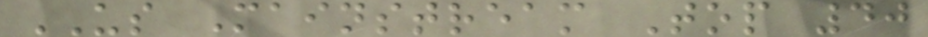US Mainstream Top 40
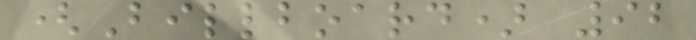(Billboard) 92
